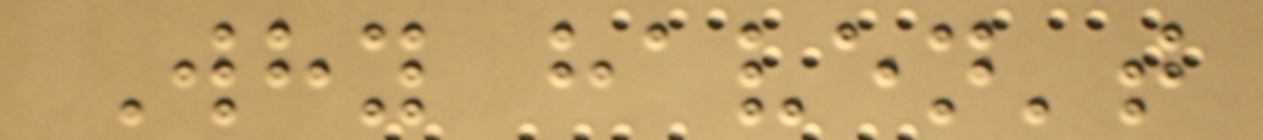Why haven't
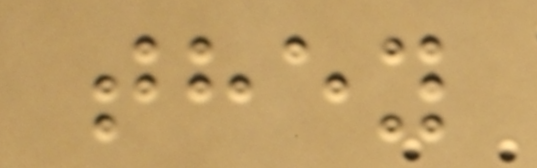they
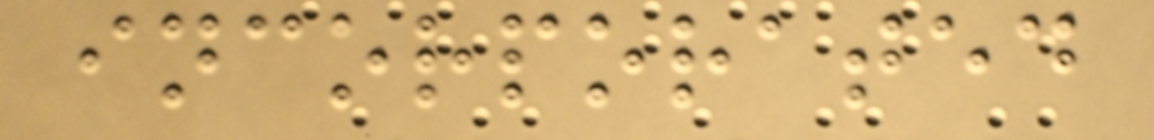incorporated
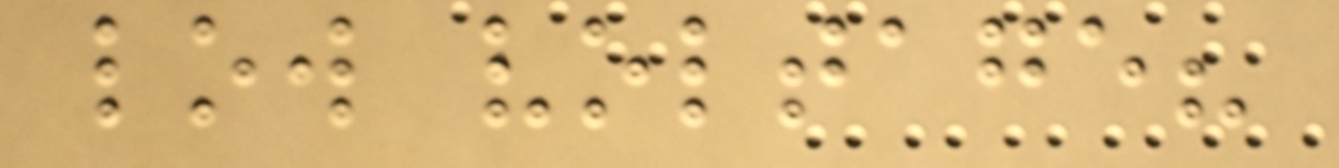low voltage?
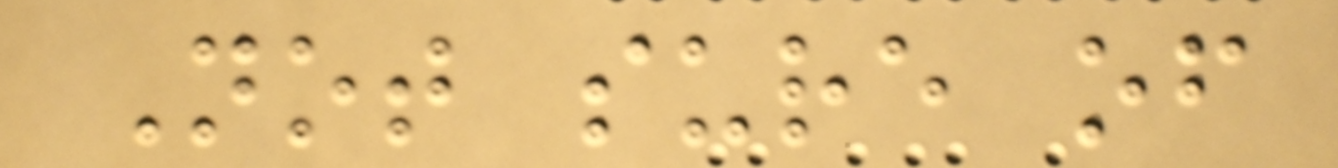Not sure of
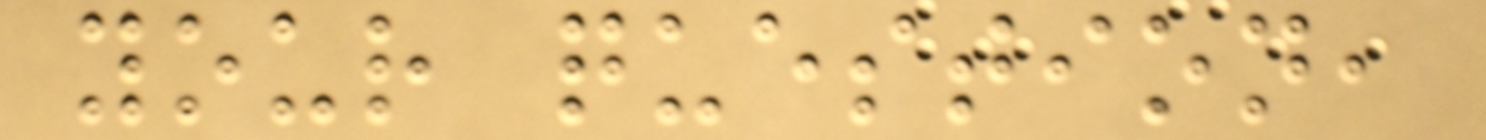your question,
